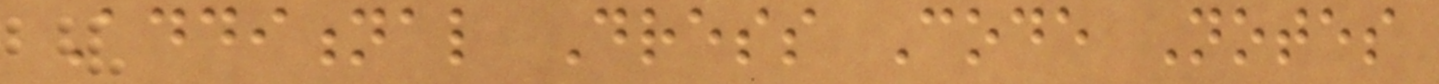Additional Dress Code Notes
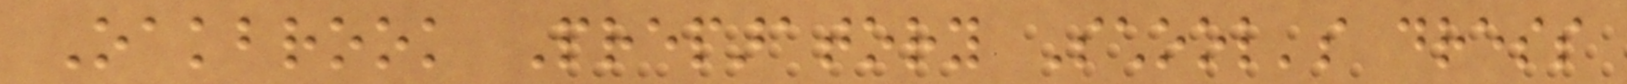Oakbrook Preparatory School's dress
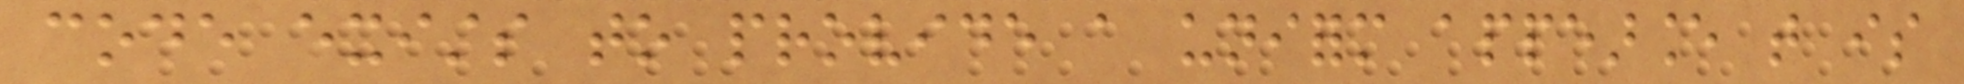code exists to provide a uniform appearance that is
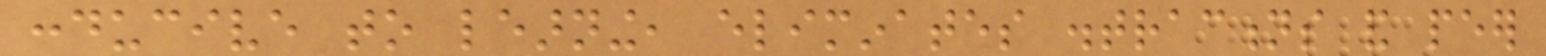conducive to learning, eliminates distractions and peer
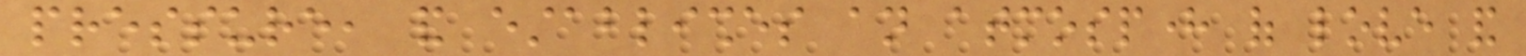pressure, and establishes an atmosphere of love and
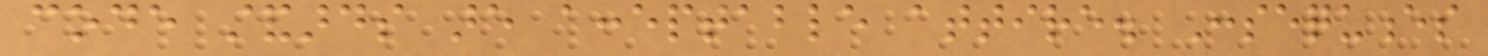code standards are acceptable attire. Consequences
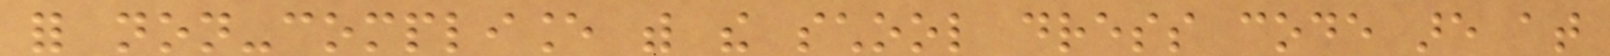for non-compliance with the school dress code are at
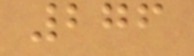276
